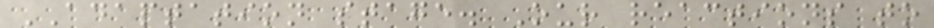ADAPTATION stage. Our reactions to
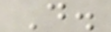D.
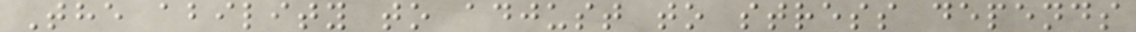The ability to adjust to stress depends
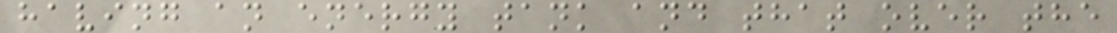having an energy tank and that over the
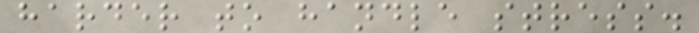harder to handle stress.
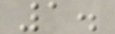1.
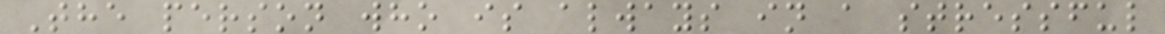The person who is always in a stressful
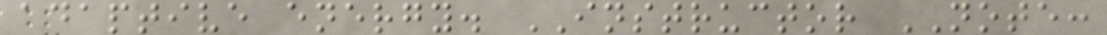adaptive energy. INSTRUCTOR NOTE:
